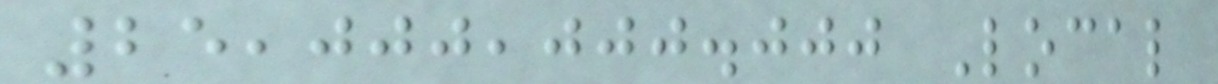25,000,000.000 Local
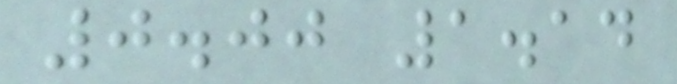0.00 1.14
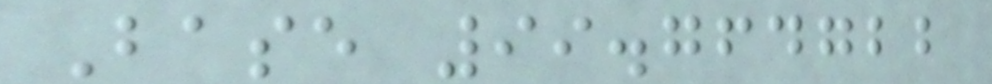Base 99.764722
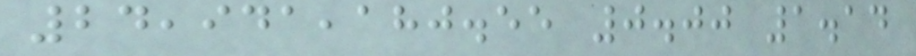24,941,180.55 0.00 1.14
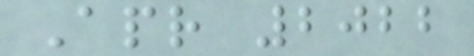Apr 2022
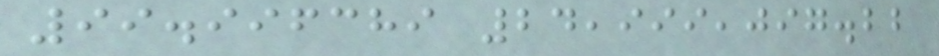99.996389 24,999,097.22
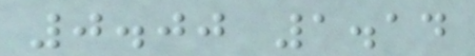0.00 1.14
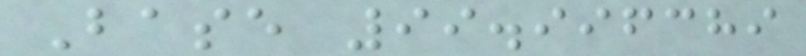Base 99.996389
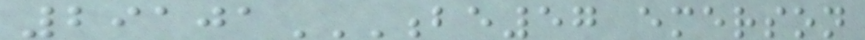29101BE57 EMERSON
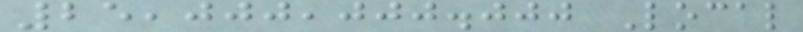25,000,000.000 Local
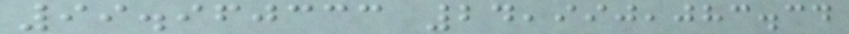99.960333 24,990,083.34
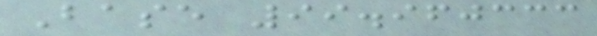Base 99.960333
